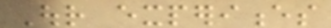Our experiences
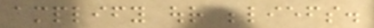amplify our beliefs.
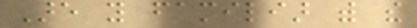Are you familiar with the
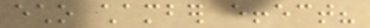echo chamber effect?
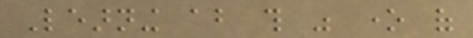Learning about this was one of
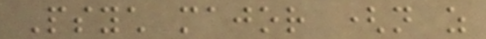Psych major (not as
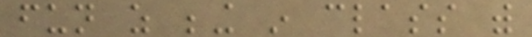fun as being in class with
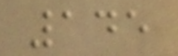145
